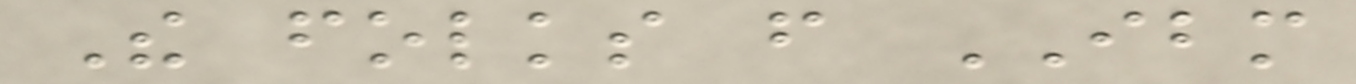The folks from IBM
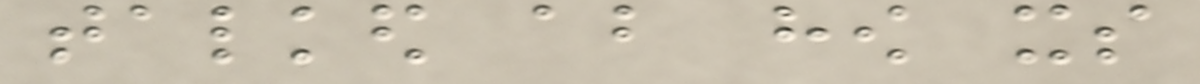talked about how its
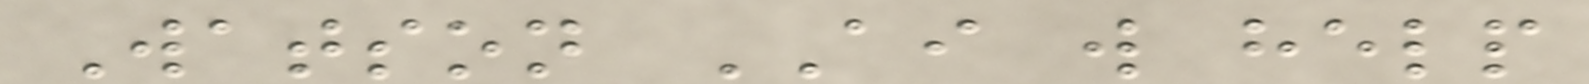Watson AI will help
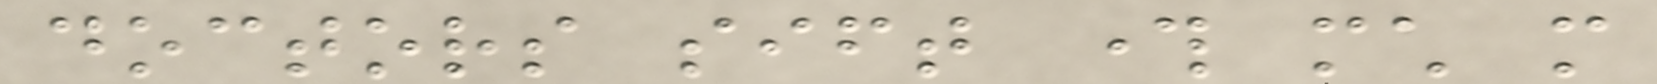doctors sift through much more
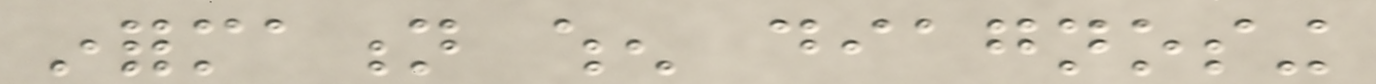information when diagnosing
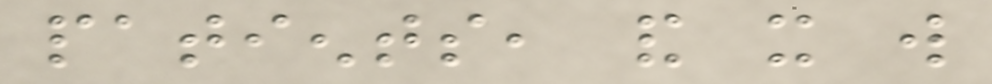patients, and it will
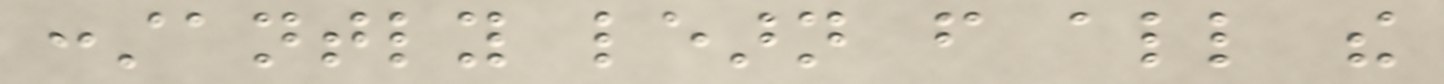constantly learn from all the
